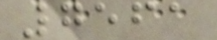7561
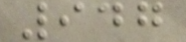947
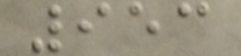953
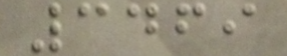3469
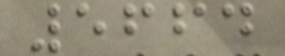5664
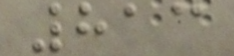813
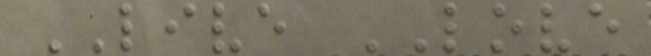LIVE LOVE
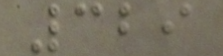329
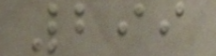299
